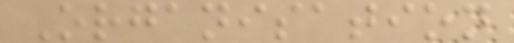Organisation
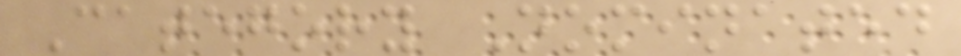Category Nominated
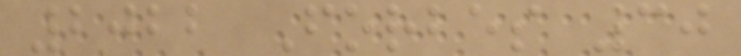2022 Forbes 30
